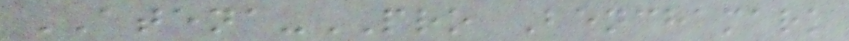ATENA-PRO Benchamark
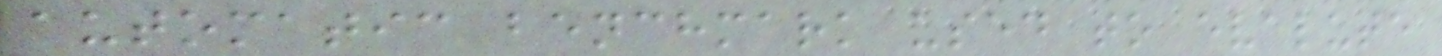automatic benchmark used to evalute
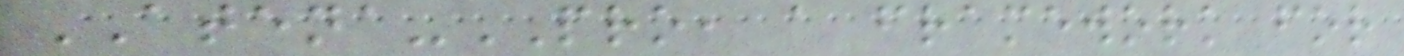ATENA-PRO, a framework for
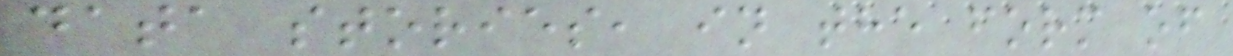data stories, in the form of
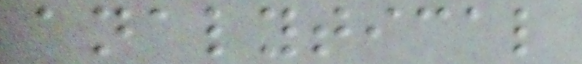analytical
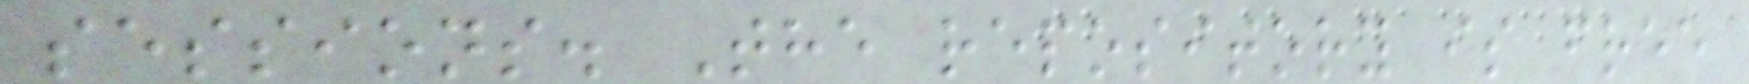sessions. The repository is free
